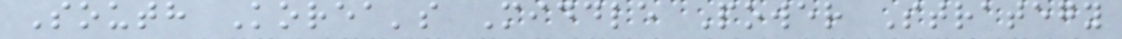South Korea's Middle Power Strategy
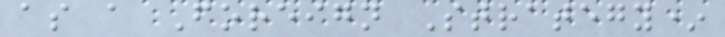as a Foreign Strategy*
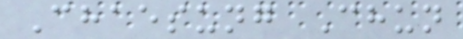Chaesung Chun
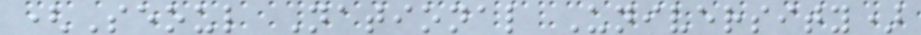(Seoul National University)
